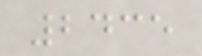2435
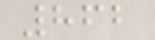862
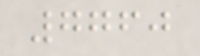7760
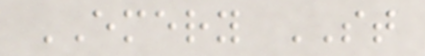EMERY ST
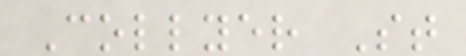Collyer St
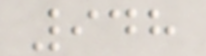948
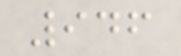946
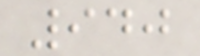940
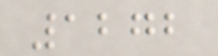1272
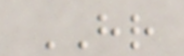HR
